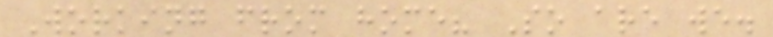Working from home? So are we.
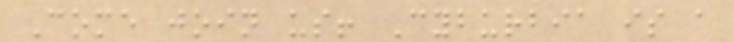Come join us! Cyburbia is a
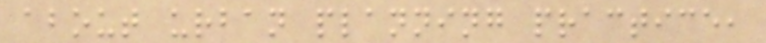about urban planning practice,
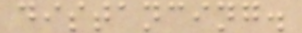distancing.
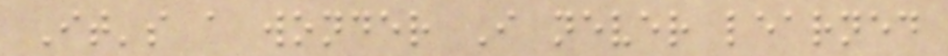It's a wonder I never learned
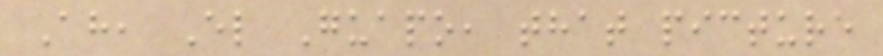Ah, El Guapo, that picture
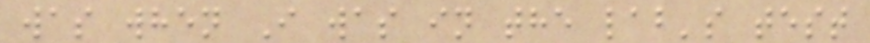was when I was in the lab's test
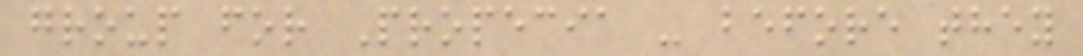group for Propecia - before they
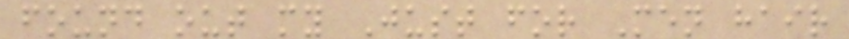found out my Just for Men hair
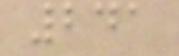241
